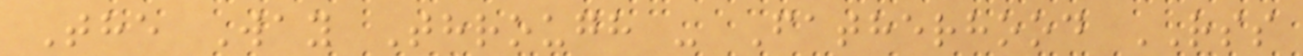The Way Through - Fatherhood RSS
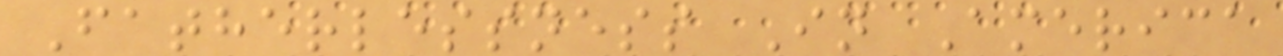Fatherlessness In America
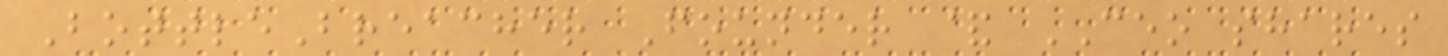BottleBreacher Founder & CEO shares
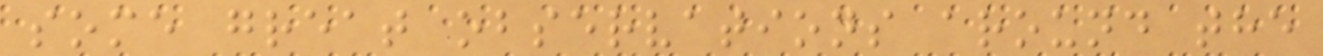some great observations around the
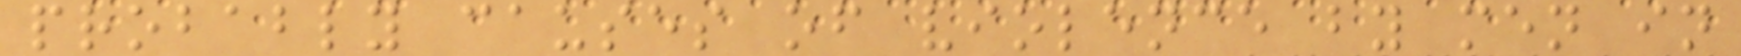probably causes of violence by men in
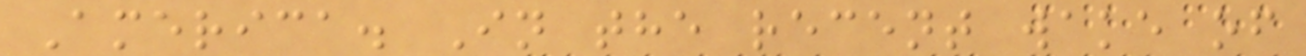America. In the recent wake of
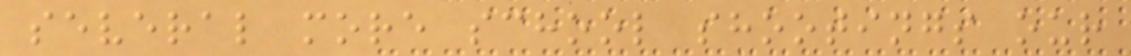several more school shootings our
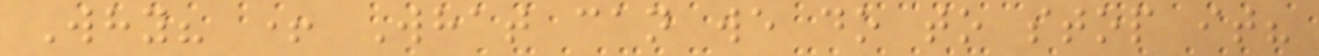Why? + What can we do to stop it?
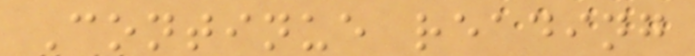Continue reading
